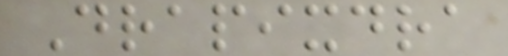Drapixdra
